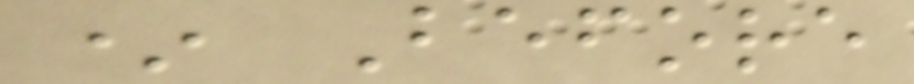* Before
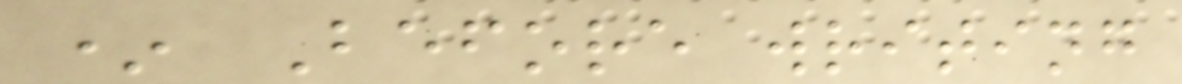* Before writing
